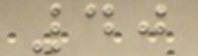40
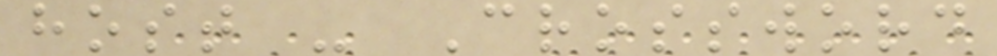host - Crossword
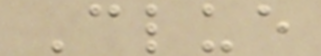Clue
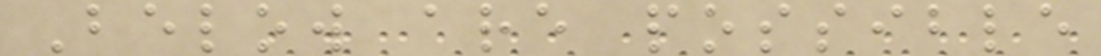Below are possible
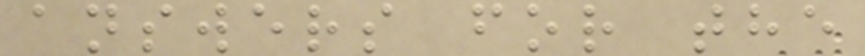answers for the
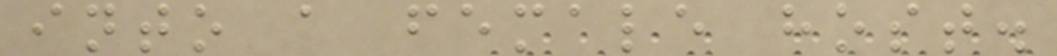into a female host.
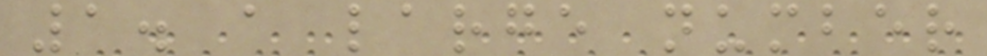1. a large number
